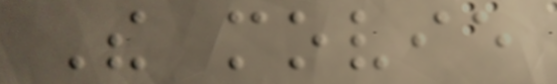The movie
